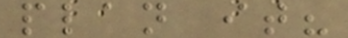plan it?
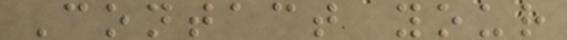Contact your
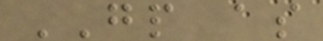GP as
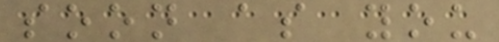soon as you
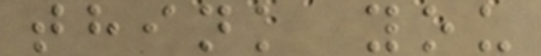think you
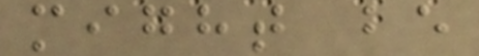might be
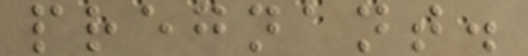pregnant.
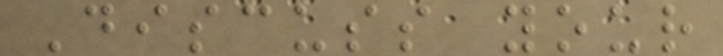Discuss your
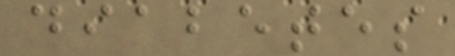diabetes
